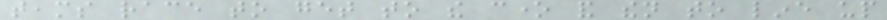teams race to get to the cone and then to line up
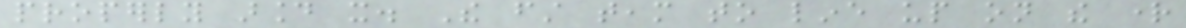properly around it. The first team to line up on the right
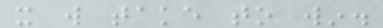it will take to win.
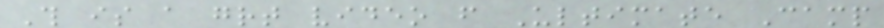This is a great video from Ultimate Camp
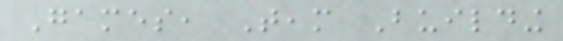Games, Team Building
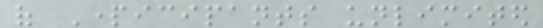of Participants unlimited
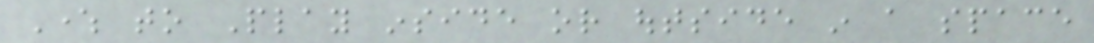Where to Play inside or outside in a space
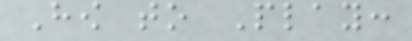How to Play:
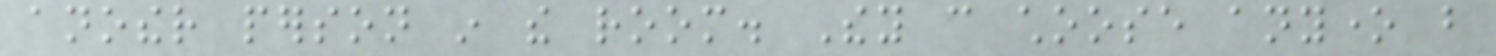another person in the room. They can choose anyone but
